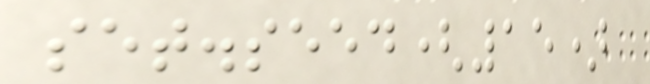set.seed(15)
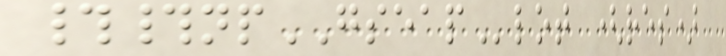##npGSEAPlot (res)
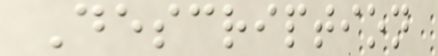Description
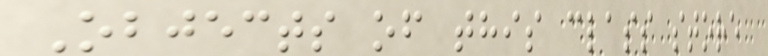Objects of this class store
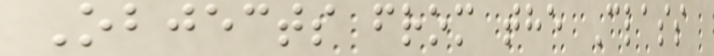Objects from the Class
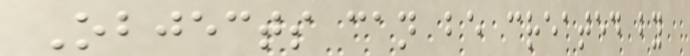Objects can be created by
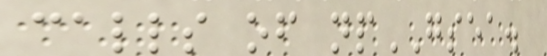calls of npGSEA.
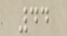44
